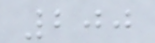200
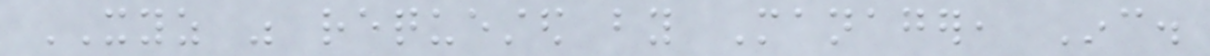XYZ was requested by Manager, Inc.
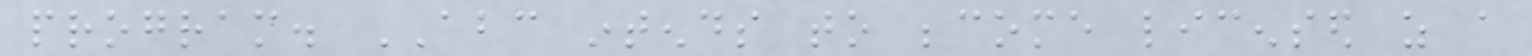program. ABC intends to become licensed as a
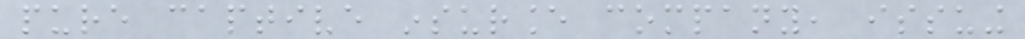pure captive insurance company, issuing
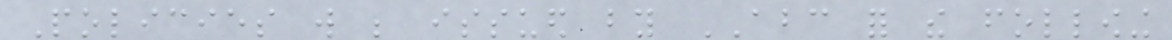Policies will be issued by ABC for the following
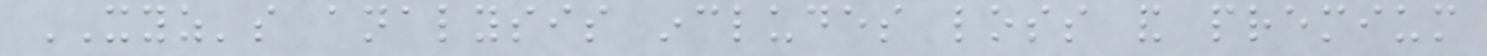XYZ's analysis includes loss and premium
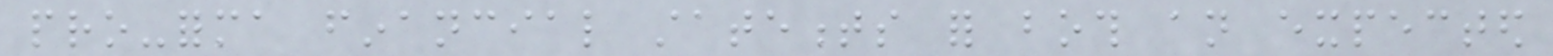pro-forma financial statements for both an expected
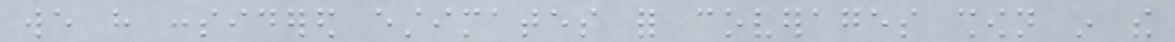we have considered estimates for coverages shown in the
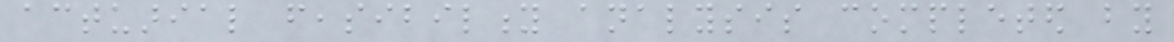actuarial feasibility analysis completed by
